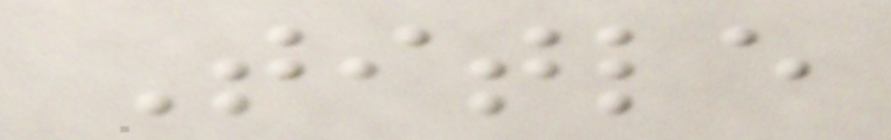Title
